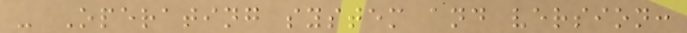- Operating system and version:
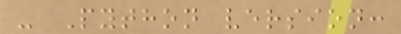- Python version:
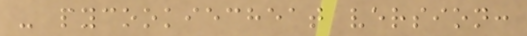- pycookiecheat version:
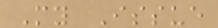My Issue
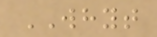WHYT
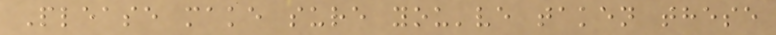Please make sure you've taken these
